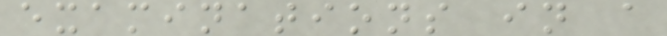examinations in a
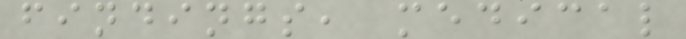findings, medical
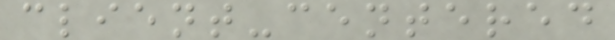client-centered
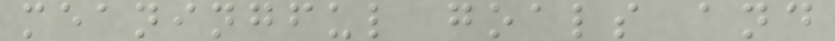meaningful goals and
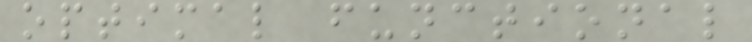optimal functional
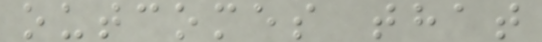outcomes that
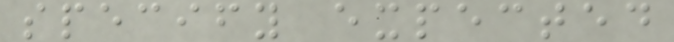specify expected
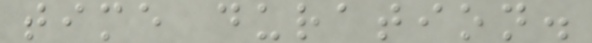time duration.
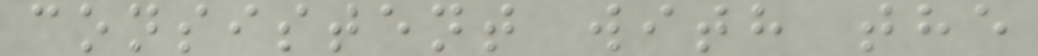consistent with the
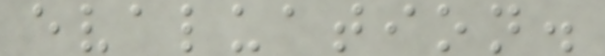evaluation.
